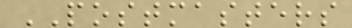POSTMASTERS
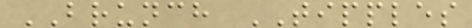BRUNCH TIPPLES
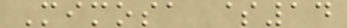Mimosa $14
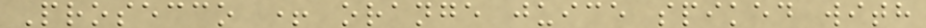Prosecco + orange juice spiked with
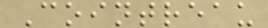Cointreau
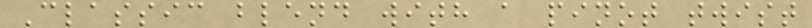Classic blend with a pinot twist
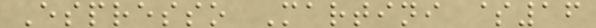Espresso Martini $16
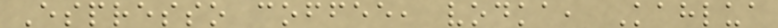Espresso coffee, vodka, Kahlua
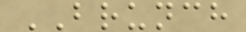BRUNCH
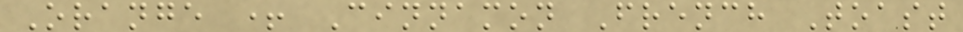Orange + Cinnamon French Toast
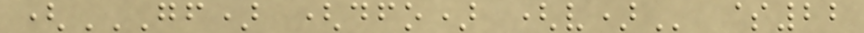(GF) (DFO) (V) $22
